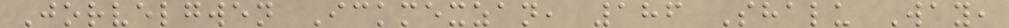Jorvelgwen Ickmexzan, 186 Shalu Way,
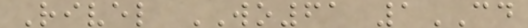Rivel WO61 1CD
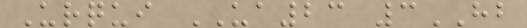Urqui UA23 3HB
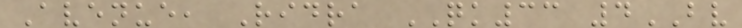Avenue, Ridra QK33 4BV
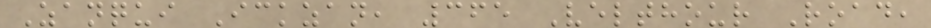Zanqui Ickzan, 365 Velthour Road,
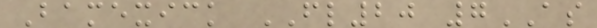Bamexick FL20 7AS
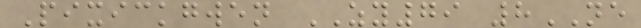Pixickgwen ZY79 8NE
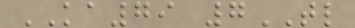KA79 7TL
